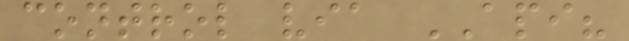control via API?
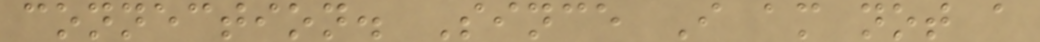connection. Since I am not a
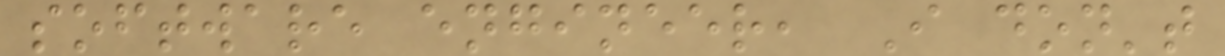software engineer, I don't
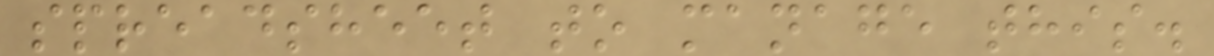spreadsheet to manage this.
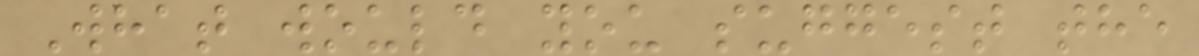What would you suggest the
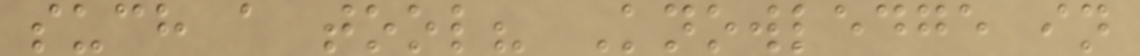such a tool? Knowledge in
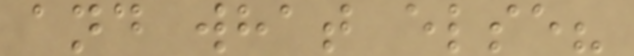and what else?
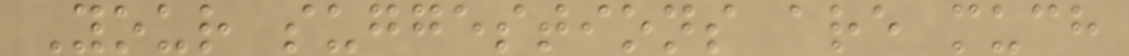Your suggestions are much
